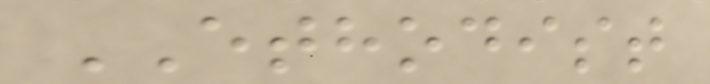ETHODIST
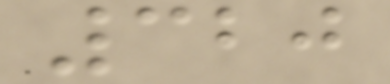320
